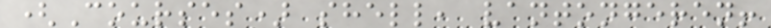(Courses) shell, vantongeren!
